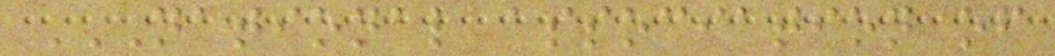NATIONAL ASSOCIATION OF
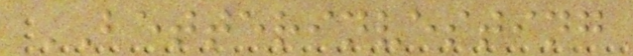BETTERINVESTING
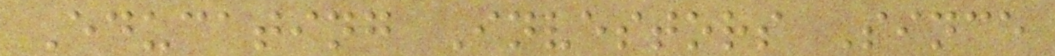Educating Investors Since
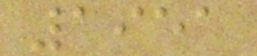1951
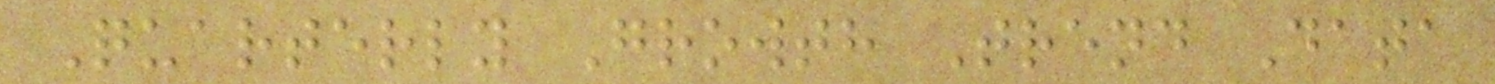Quarterly Growth Trend Data
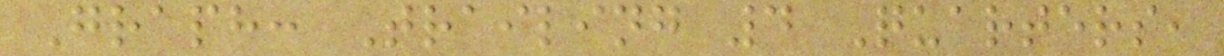Graph: Trailing 4 Quarters,
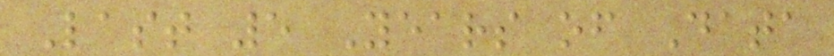Last 5 Years of Data
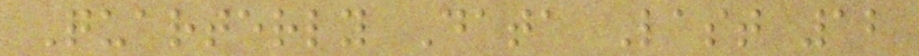Quarterly Data Last 12
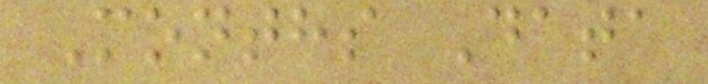Months Data
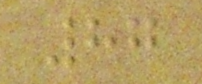87
